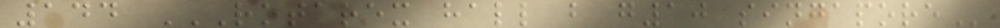144 ROTAREX HALL B G10 SINGAPORE
